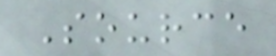Source
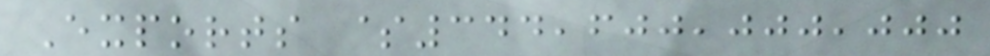Exports $344,600,000,000
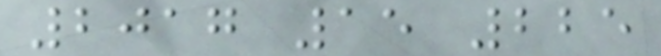2017 15 225
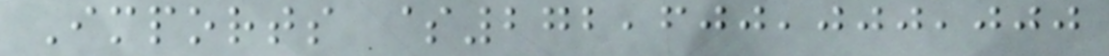Imports $272,600,000,000
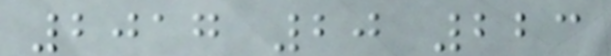2017 20 223
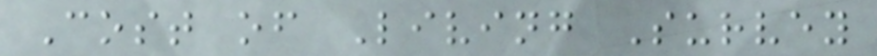Cost of Living Survey
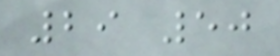29 50
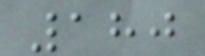180
